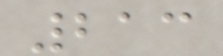213
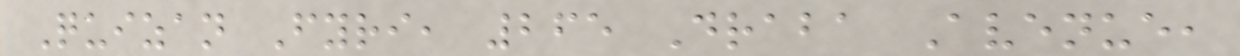Quizan Fyri, 265 Draba Avenue,
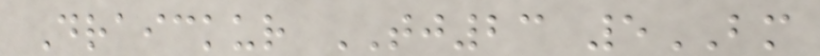Draickur TJ23 5BM
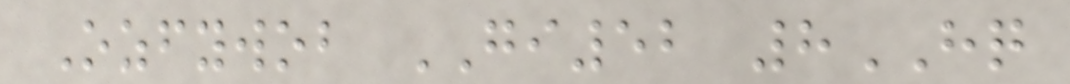Ozfywob GI52 8HQ
